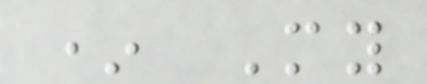* My
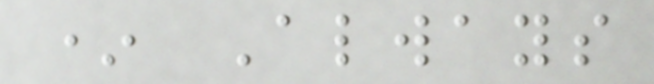* Always
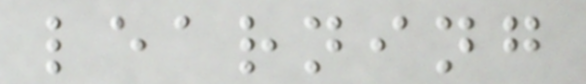learning
